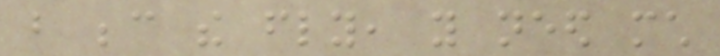but because the fly, you need much
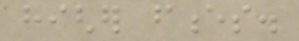higher fences.
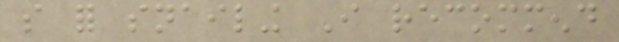so for snailing I recommend
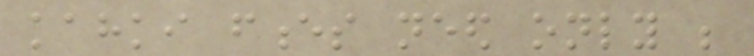kahki fences need only be
